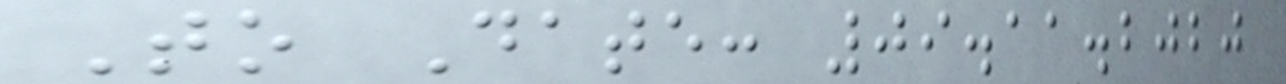To Date: 09.11.2020
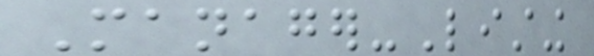Manager-Listing
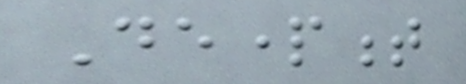Department
